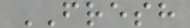FRESH
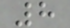8
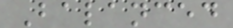Balanced
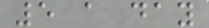5 a day
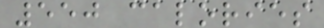550 calories
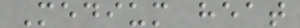Medium heat
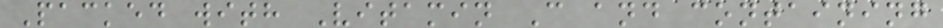Packed with Vitamin C and containing
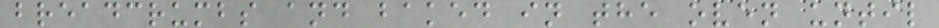breadcrumbs and baked in the oven until
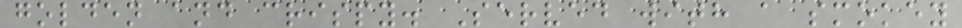golden and crispy. Served with a smokey
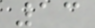13
